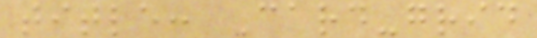title: Card-grid
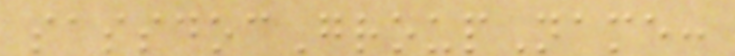sassdocGroupName:
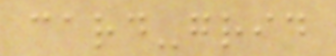card-grid
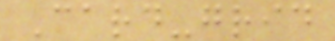Card-grid
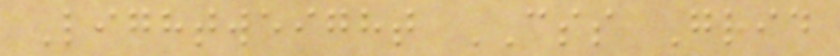Lightweight CSS Grid
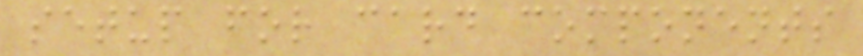setup for card components
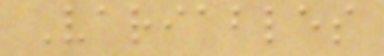Variables
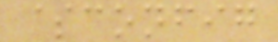$config
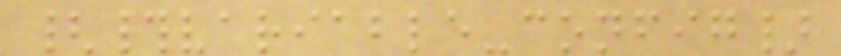{#variable-config}
